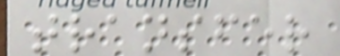transfer
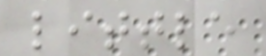little
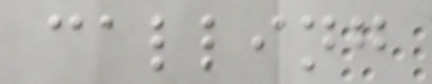calling
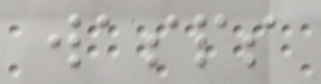wasps
